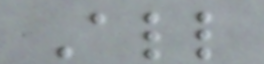All
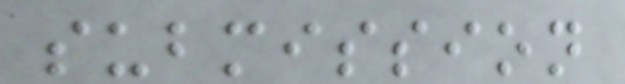submission
